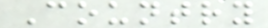Country
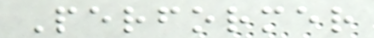Performer
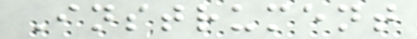Instrument
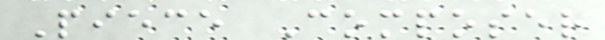Piece Composer
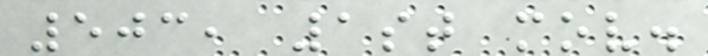503, 1st mov.
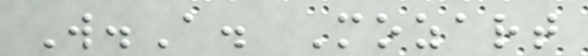W.A. Mozart
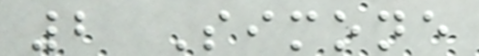2 Simone
